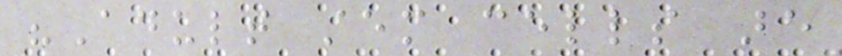"Adult stem cells are
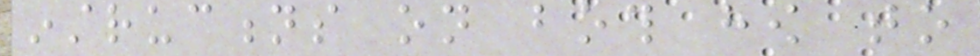instructions on both how to
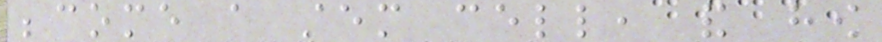become a stem cell, and how
